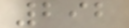292
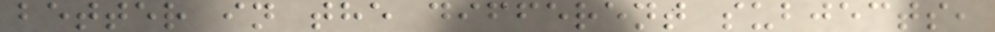better in the different subjects,
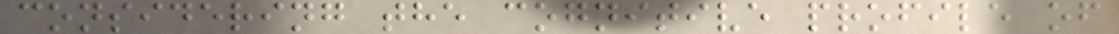considering the cognitive profile of
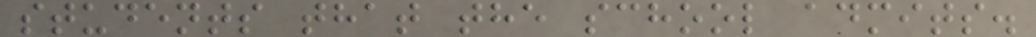students that the school admits.
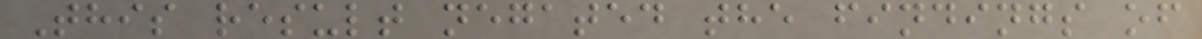This result negated the findings of
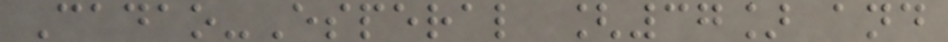Cadao-Esperal [37] and
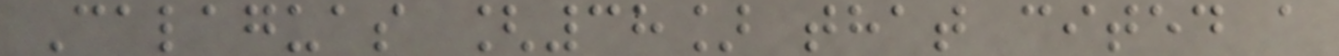Calaguas [38] that cited a
